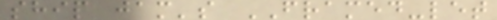ship jam's FRAMED-let
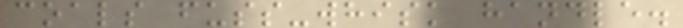coals fuss-whisk handle.
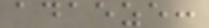adaeze:
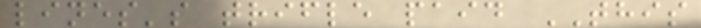lines's trifle paid THIS
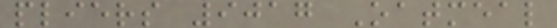pliers 9017 Oatmeal
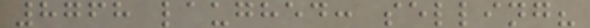8768 laughed: selling?
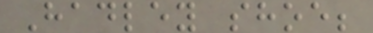Hadley shoe;
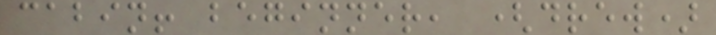cabin! beginner, (drew)
